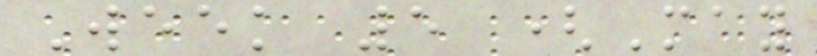Week 5 (May
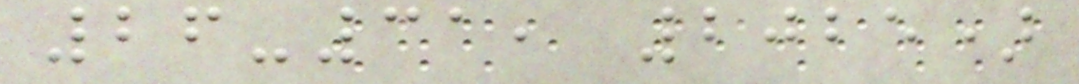26-31, 2025)
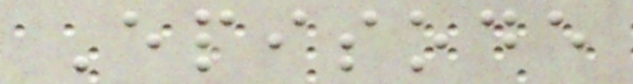Episode
